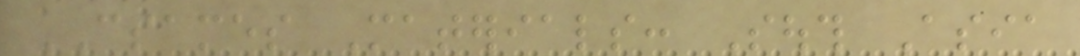CSAMES Materials: South Asia
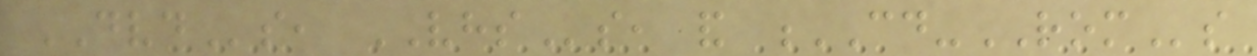DVDs, VHSs, and CD-ROMs
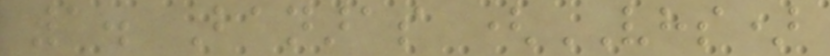1. Banaras (VHS)
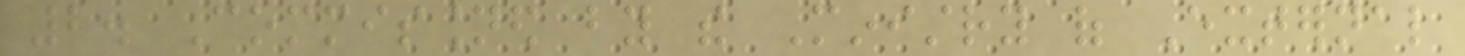2. Commissioned by the Ministry of External
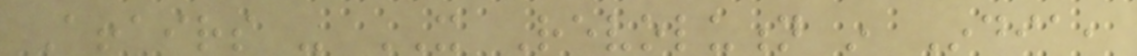Affairs - IT Revolution in India,
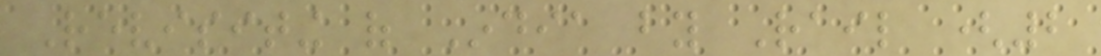Revisiting of India by Rail (2
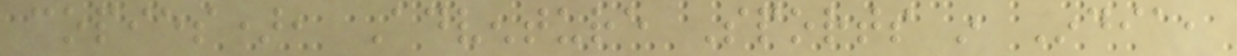copies), Adventure Sports in India,
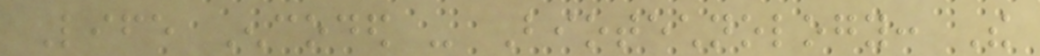Life Encoded - Biotechnology: The
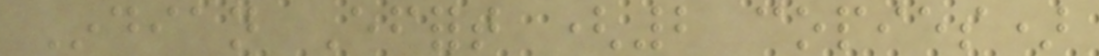Indian Effort (2 copies)
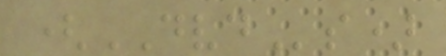(DVDs)
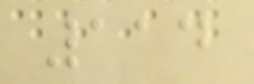114
